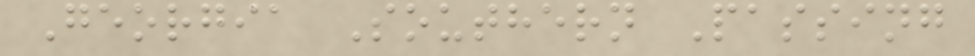Georgia Southern Passing
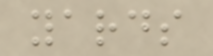yards
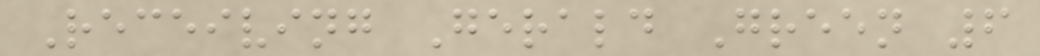Receiving Gerald Green 6
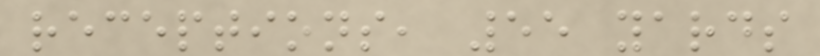receptions, 55 yards
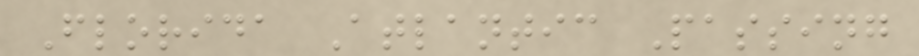Florida Atlantic Passing
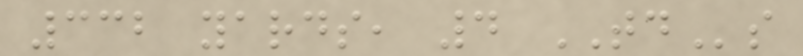332 yards, 4 TDs
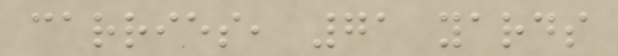carries, 71 yards
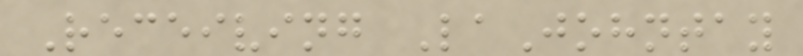Receiving LaJohntay
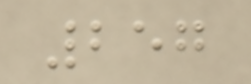257
